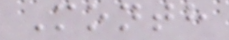Month
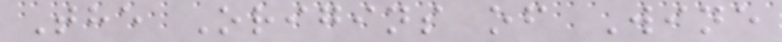The Origins of Wine
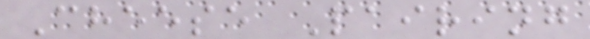Cheese Pairing
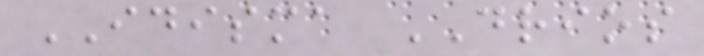IDISMA DRIOS
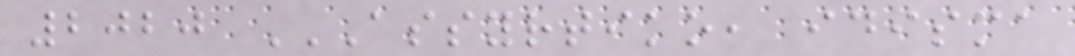2020 ASSYRTIKO, IDISMA
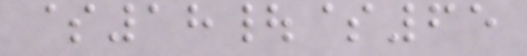$18|$65
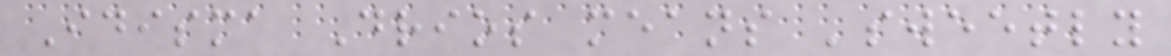Idisma Drios means 'sweetly
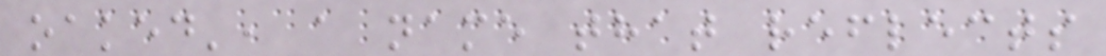oaked', a name that reflects
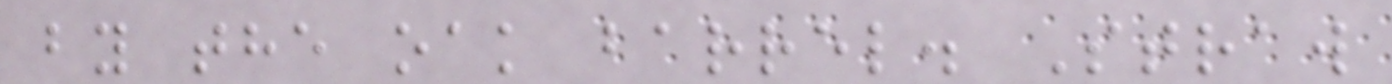by the oak barrel. Straw
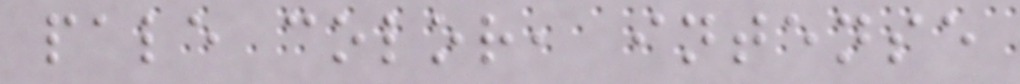pale color, intense
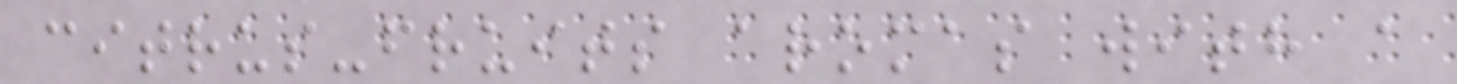citrus-fruits aromas with a
